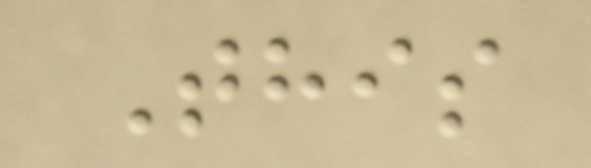This
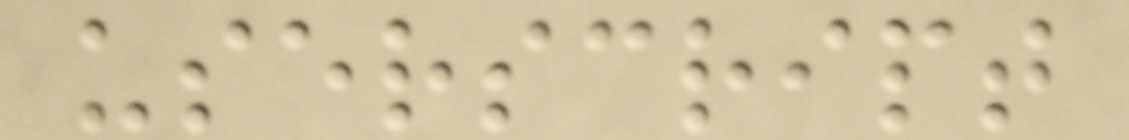userscript
